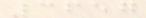3657
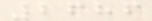2686
